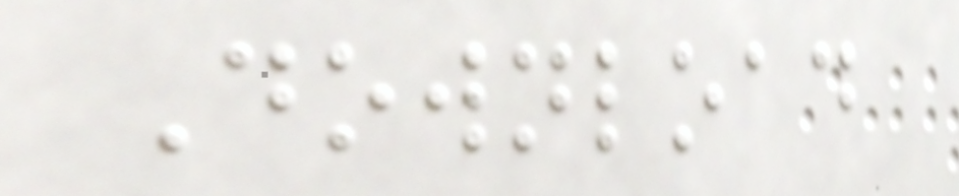Download
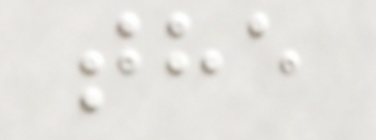the
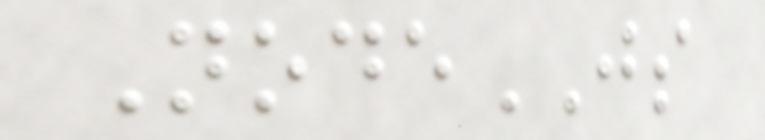NodeJS
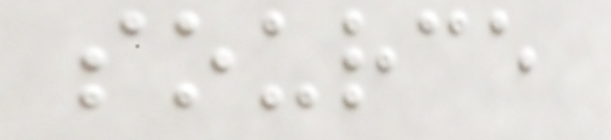source
